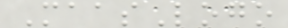MaasLogo
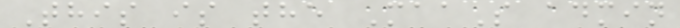This is the MaaS admin
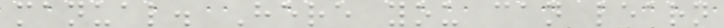manual. Here you can learn
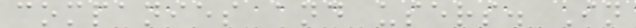companies and users. In
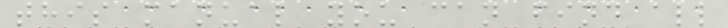this manual you can find all
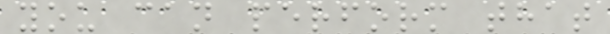you can perform that
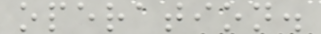operation.
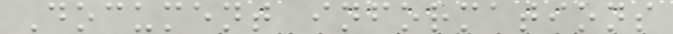Document informations
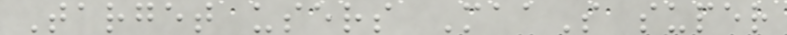Target users MaaS super
